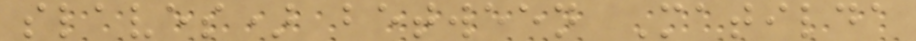slaves) between Matilda
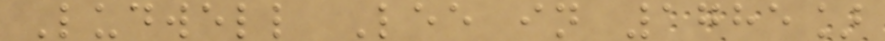Ludwell Lee in 1785]
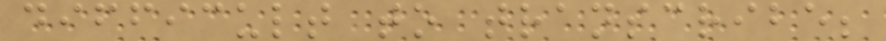difficult to transcribe;
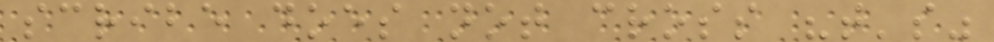scribe does not cross "t's"
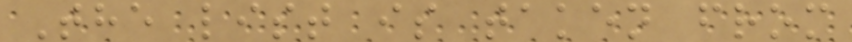The list is taken from
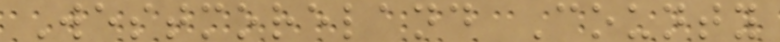Westmoreland County
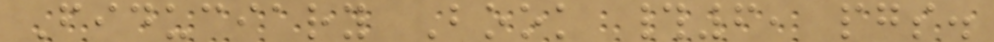Fiduciary Book #6, pgs.
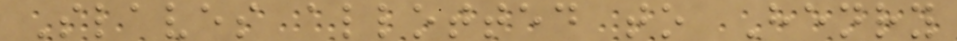Slaves allotted to Henry
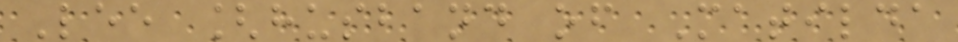Lee [husband of Matilda
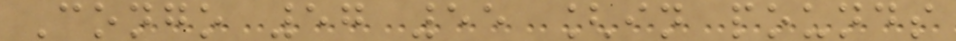Congo 57 55 [in pounds
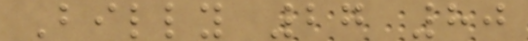Billy 27 80
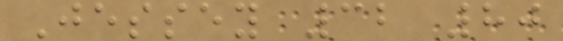Jessey 32 80
